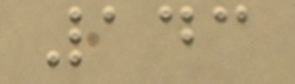143
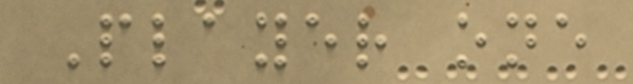Player one
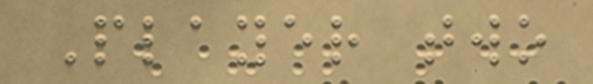Player two
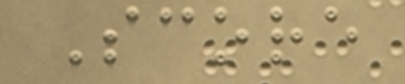Score
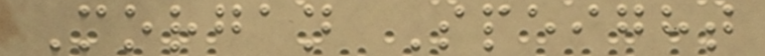Morgan Speight
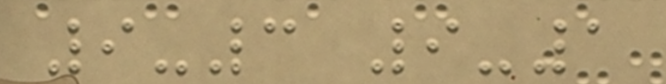9-3 9-1
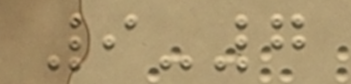9-7
